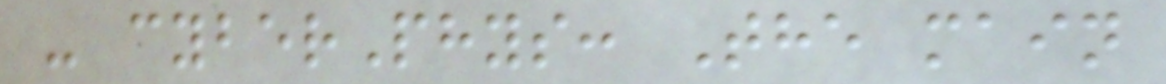- cyberPhys: The main
